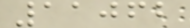11062
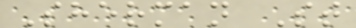Sherman St
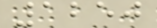1250
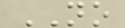NO
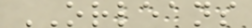ORLEANS
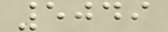5049
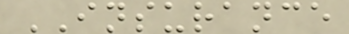INSURANCE
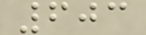603
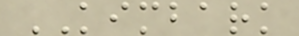KIMBARK
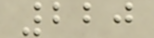220
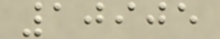10905
